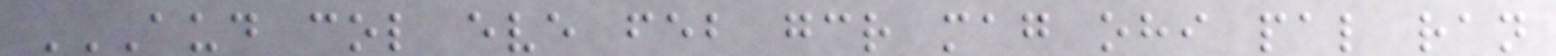AUD COL EVE FEB GCR MAG OHI PAL RAN
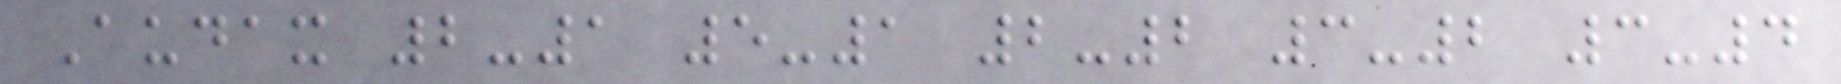Audax 2-1 5-1 2-2 3-2 3-4
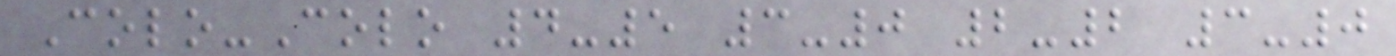Colo-Colo 4-5 3-0 2-2 3-0
